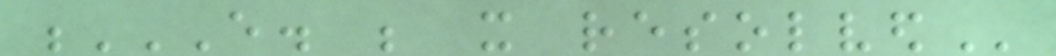E. BE IT RESOLVED
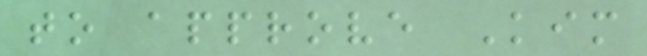to approve Kim
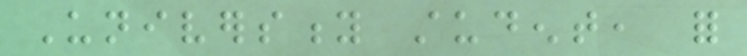University student, for
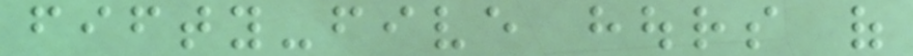fifty-five hours of
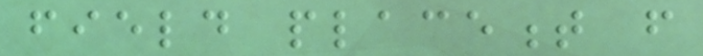field placement from
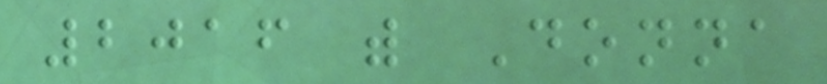2016 with Donna
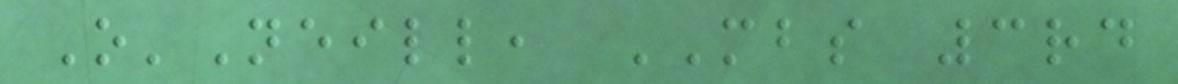O'Neill, MBS 3rd
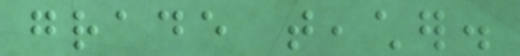grade teacher.
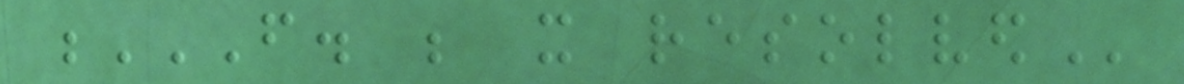F. BE IT RESOLVED
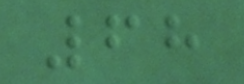68
